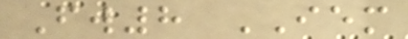Fw8 IEM
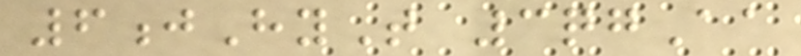6jHyT 3qgAa
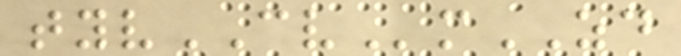tyvCVmZD
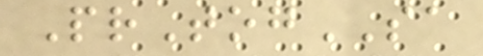PrTogSA
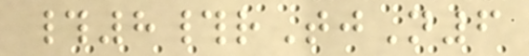#8#rTjN6
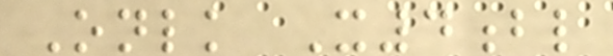Onlk X4bl
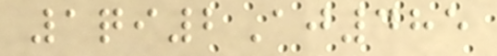1qi2Aj485
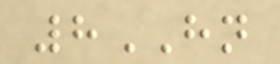8HN
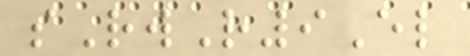sRwR9El
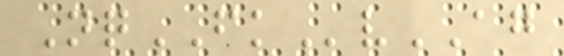NqFKvAG
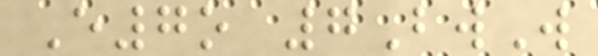E7o 7BwW
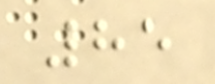85
